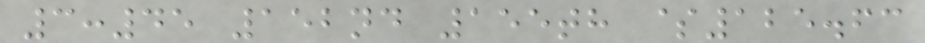3:45 152nd 155th $125.63
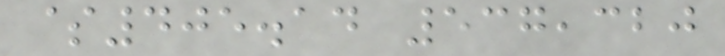$405.14 537,320
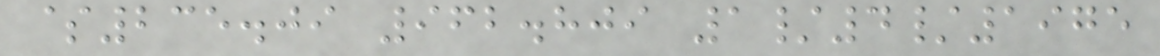$235.09 962.809 1/4/1975
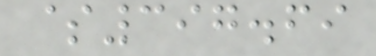$397.69
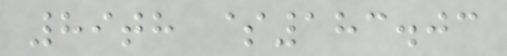89th $183.03
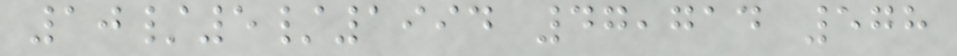10/5/1994 47,714 578
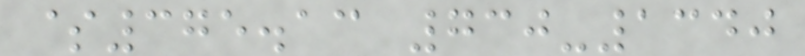$375.13 730-1340
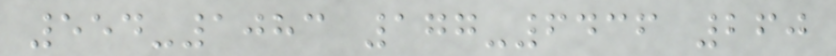554-1083 177-6436 260
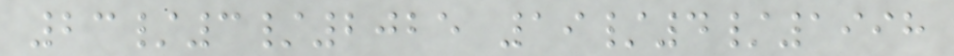23/3/2025 19/4/1998
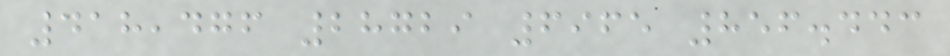418,476 28729 6965 856.443
